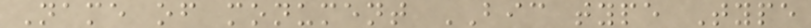Name of monument BIC type Type
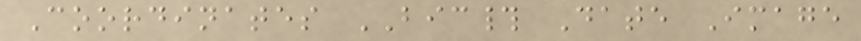Coordinates BIC# Date Image
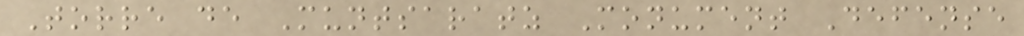Torre de Muntsaratz Monument Defense
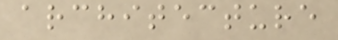architecture
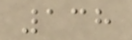138
